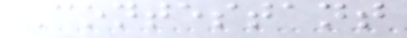Contestant
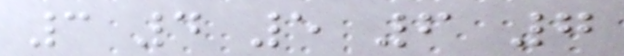3 4 5 6 7
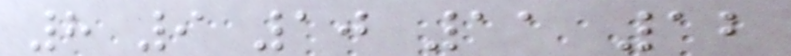8 9 10 11 12
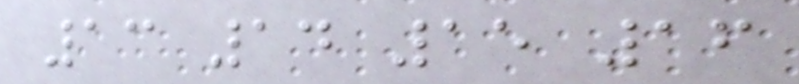13 14 15 16
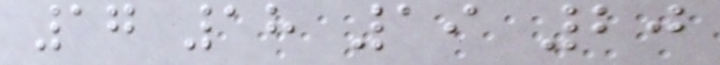17 18 19 20
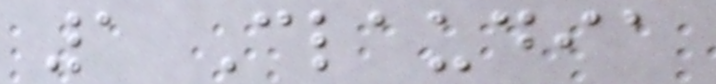1 Claudia
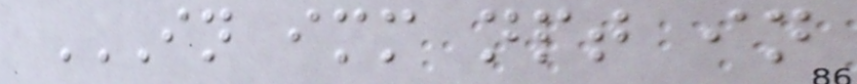IN IMM NPT IN
